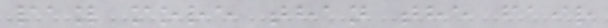pay more than the fair
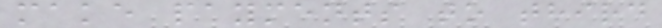make payments to third
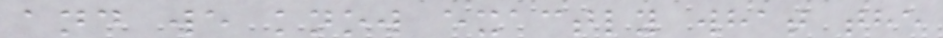and we know exactly what the
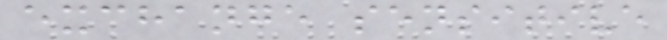exchange sensitive
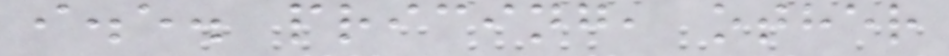i.e. pricing, other
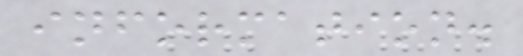information.
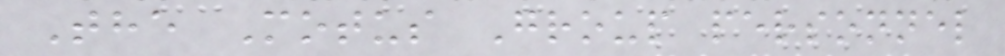The Motus Group personnel
